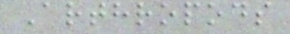Arthropods
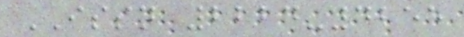ISSN 2224-4255
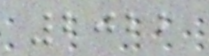2022
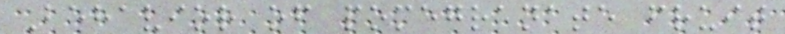Behavior of pomegranate fruit
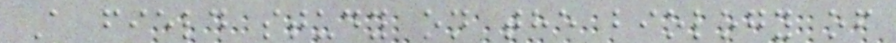A field study on the biology of
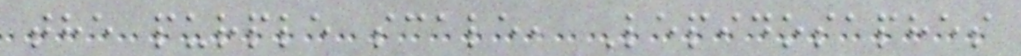the purple scale, Lepidosaphes
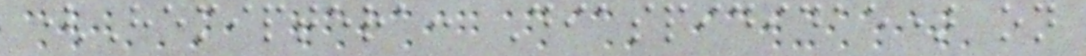(Hemiptera: Diaspididae) on
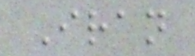Iran
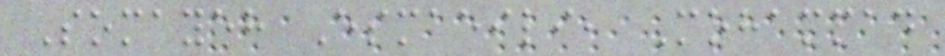Somayeh Esmaeili, Mohammad
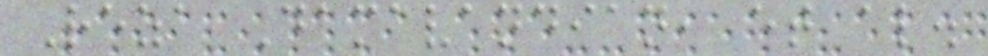Reza Damavandian, et al.
